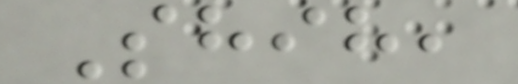Shih,
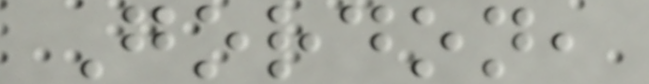Gordon,
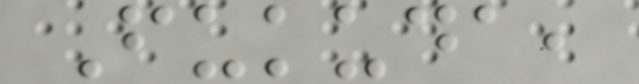Fukuda,
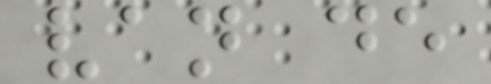van de
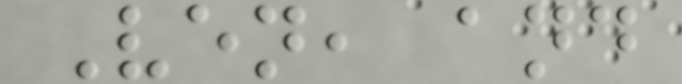Ven, and
